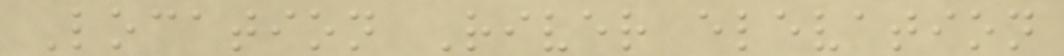Location River elevation
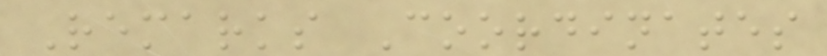Remarks Coordinates
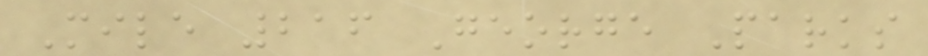Mile 216 George Parks
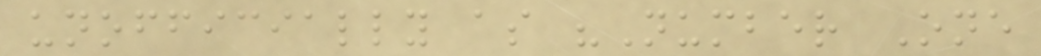unofficially as "Number One
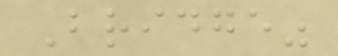Bridge"
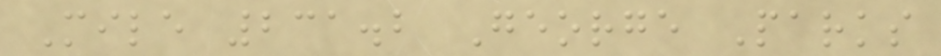Mile 231.2 George Parks
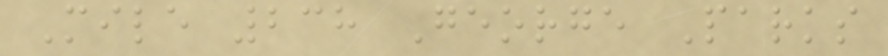Mile 238 George Parks
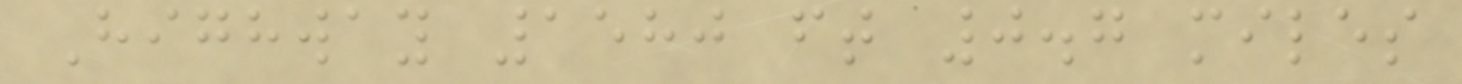Highway 1580 ft 0.7 miles
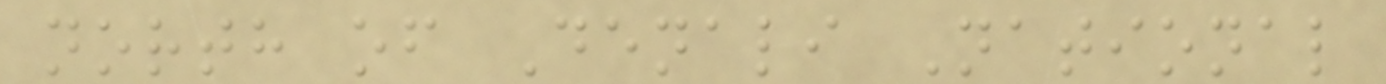north of Denali National
